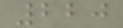220
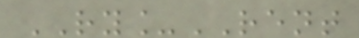RY_RENT
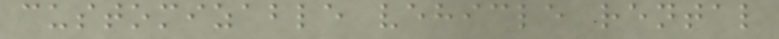customizable vehicle rental
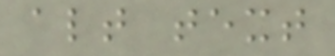alt text
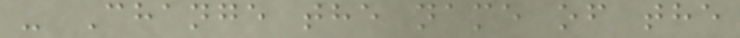- Change the name of the
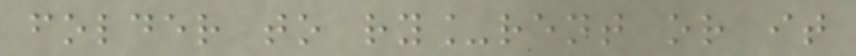folder to ry_rent or it
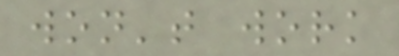won't work
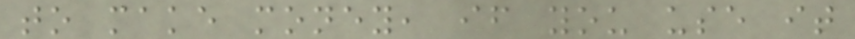to make money, if you use it
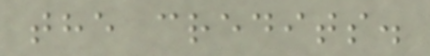the credits.
